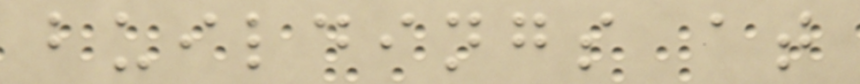buildings at
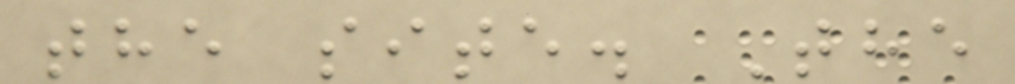the site. The
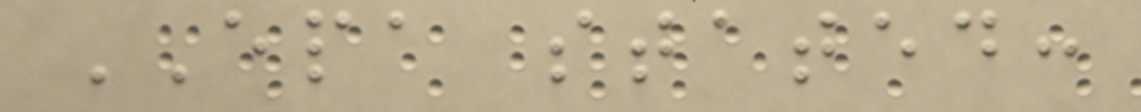EPA stated:
